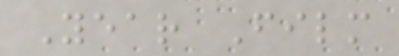Year Film
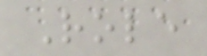Role
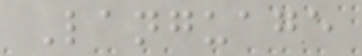Language
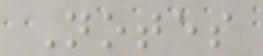Notes
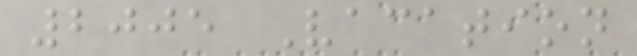2005 Vacation
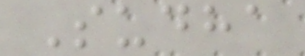Sudha
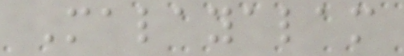Malayalam
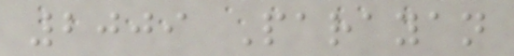2009 Parayan
